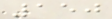150
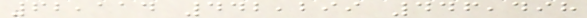62,114 442,299 446,498
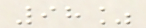98%
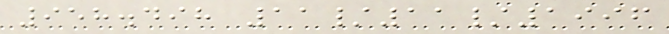958.498 11/11/1996
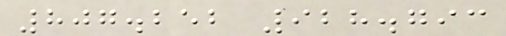807.252 928.793
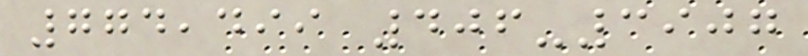774,499 406-3907
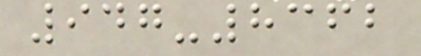947-8362
